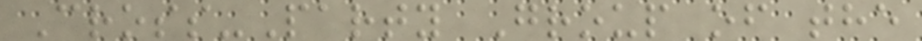Cross-Party Group of the
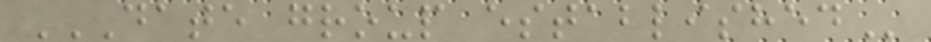DATE GROUP ESTABLISHED
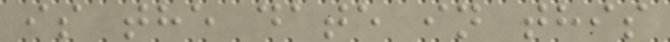is the date in this
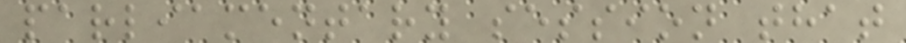parliamentary session that
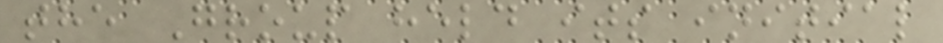the Group held its initial
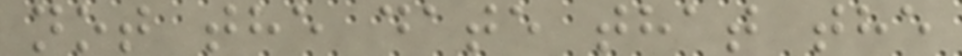not the date that the
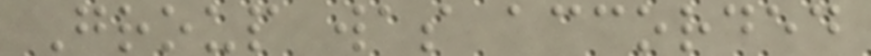Group was accorded
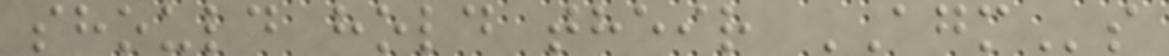should hold their AGMs
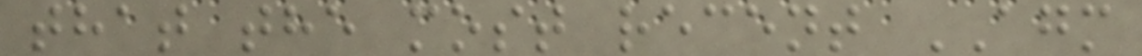that the most recent AGM
